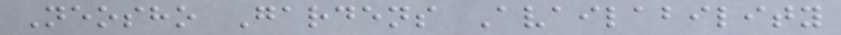Neosho Gardens Availability
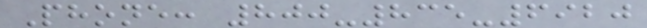Phone: 800-835-6920
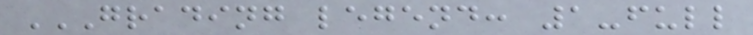GRADING LEGEND: 1-FULL
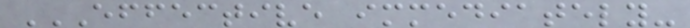EFFECTIVE IMMEDIATELY-
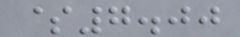$7.00
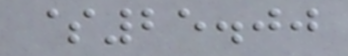$25.00
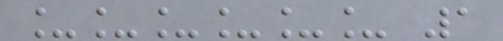______ 1
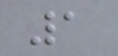1
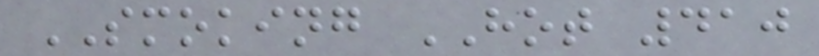SMOKING HOT 410
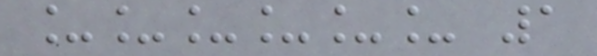______ 1
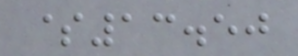$13.50
